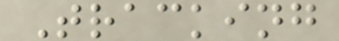Tracking
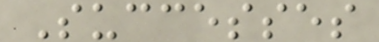Successes
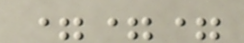===
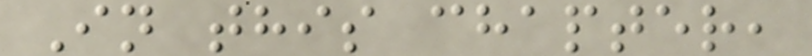In this chapter,
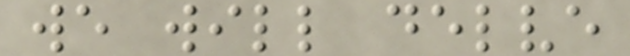we will delve
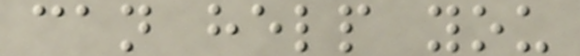can help you
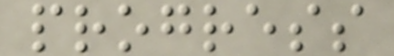progress
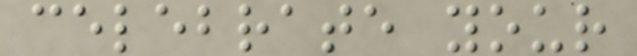celebrate your
